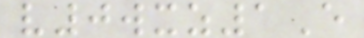v0wxz1E
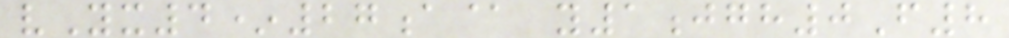vYx4*27a@ y1jgh0F8
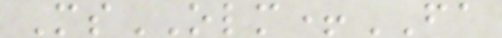MsOLM+FA
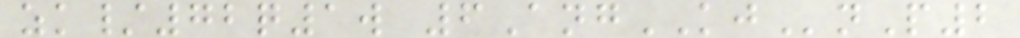zk/72q1w 6AngKJnP2
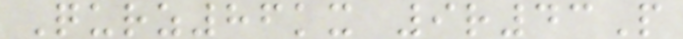Qurz86kx 9r43P
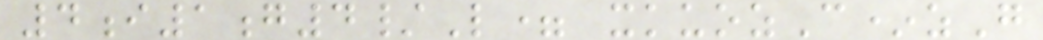4i1g4/L= xkuozC*zG
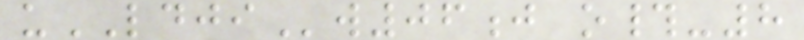uLDJIw06j o#-8
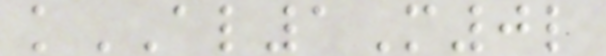kAL1M0l
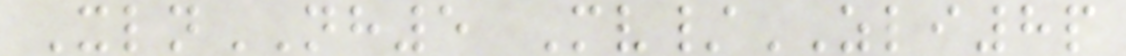XlnNH5 Mv/ZLI8p
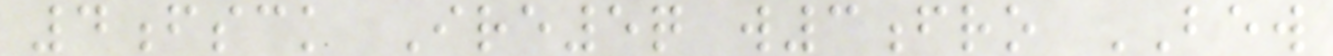4fsck Ire5q w3fro BEW
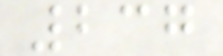237
